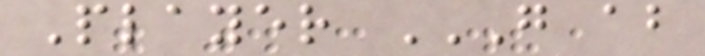Player G AB
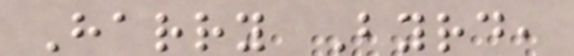Harry Byrd,
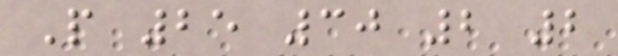P 25 30 2 2
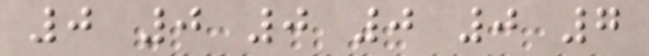0 0 0 0 0 7
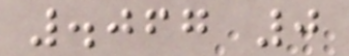.067 0
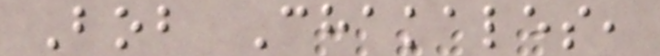Bob Chakales,
